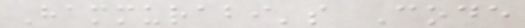Hammurabi's Code
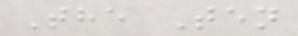The Ten
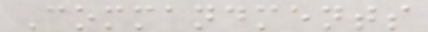Commandments
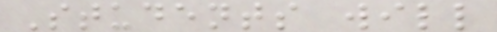Students will
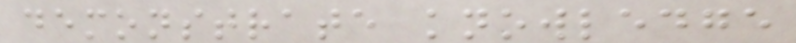demonstrate knowledge
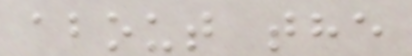about the
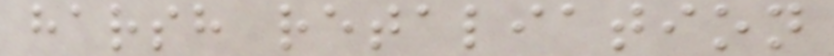harsh retaliation
